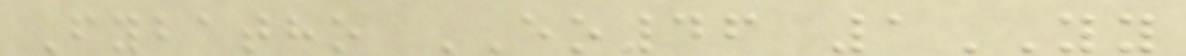Fybatho EO46 1YY
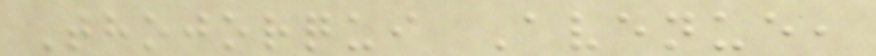Thojorqui Avenue,
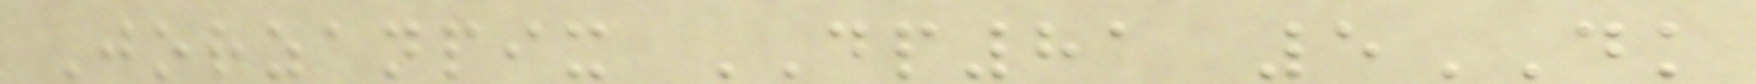Jorzanpix DP81 5DK
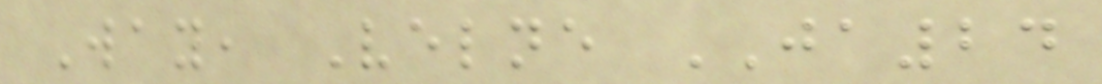Way, Velne JA24
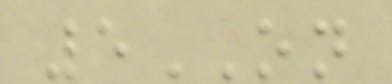5ON
